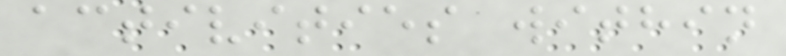activities within
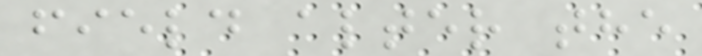field alter the
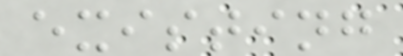existing
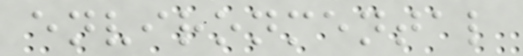environmental
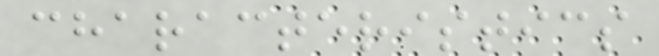characteristics
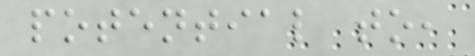potential to,
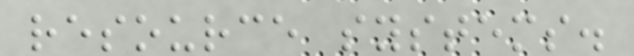resource systems.
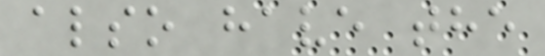also have the
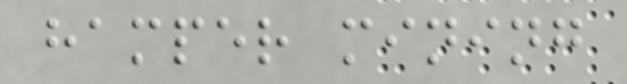hamper mining
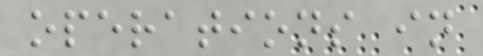operations in
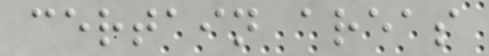certain areas
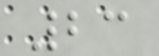23
